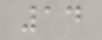14
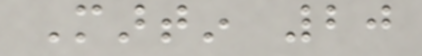Martin 20
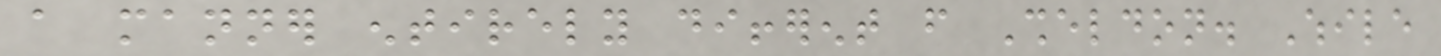a manner entirely different from Sheldon. While
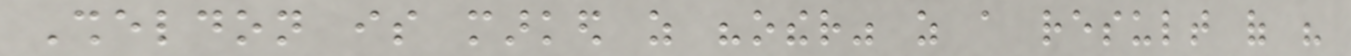Sheldon is marked as "other" as a result of his
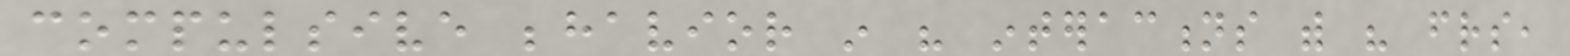compulsive behavior in his interactions with his friends,
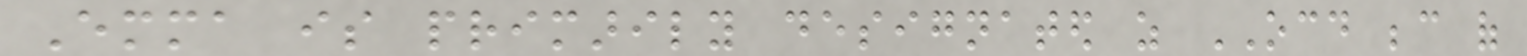Emma is primarily designated as OCD because of
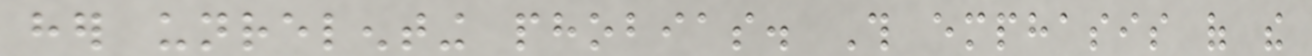her unrelenting phobias. This emphasis of the
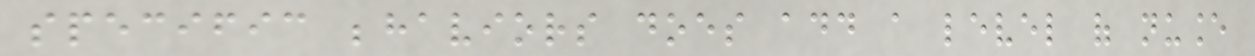specific behaviors does add a level of nuance
